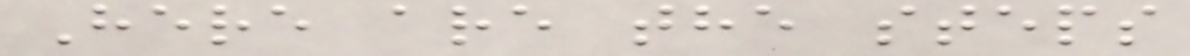Here are the steps
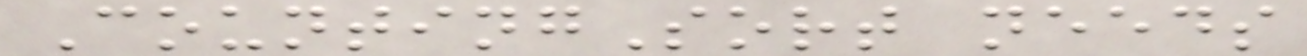CountingSort needs
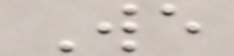We
